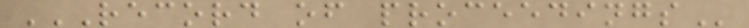RECORD OF PROCEEDINGS
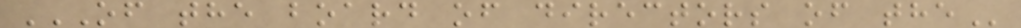OF THE BOARD OF DIRECTORS OF THE
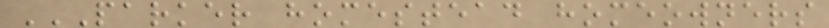PARKER HOMESTEAD HOMEOWNERS
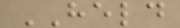HELD
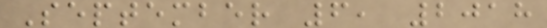September 6, 2018
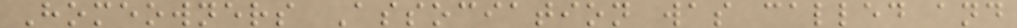Homeowners Association was called and
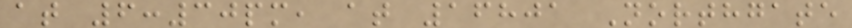at 6:30pm, at 16801 Northgate
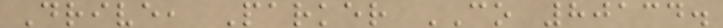Drive, Parker CO 80134.
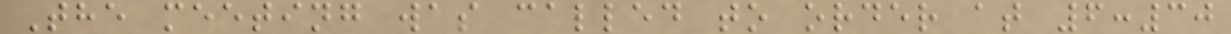The meeting was called to order at 6:30
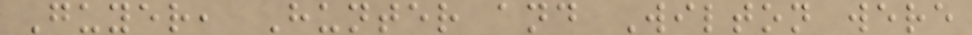Guyer, Hunter and Wilton were
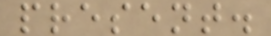present.
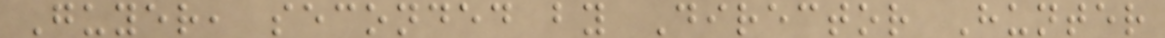Guyer, seconded by Director Hunter
